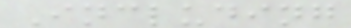Including
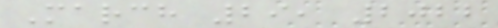March 29, 2022
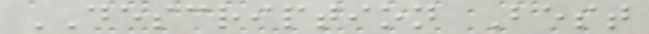DESCRIPTION Best
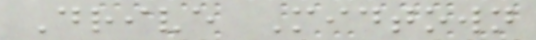Drive Midtown
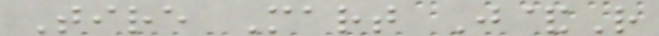Tire Mart J&R
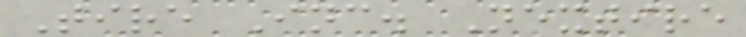Tire Inc. Nextire
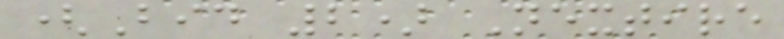(Bid 2) Nextire
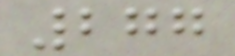277
